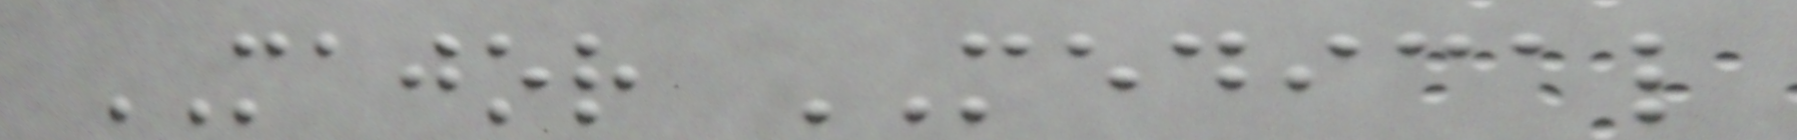MAJOR MEDICAL
